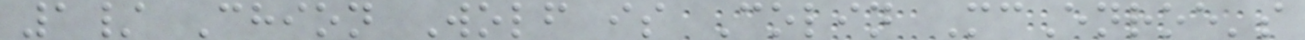1/ Chion Wolf is Colin McEnroe's
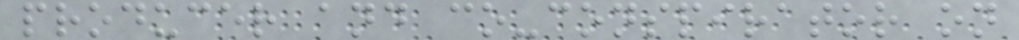producer and co-conspirator on
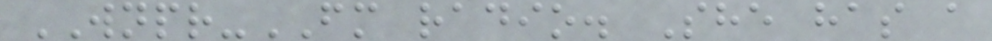WNPR-FM radio. She has a
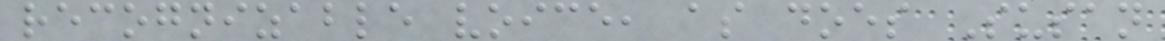recognizable voice, as does Susan
